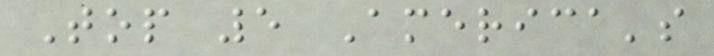Top 5 America's
